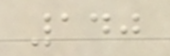140
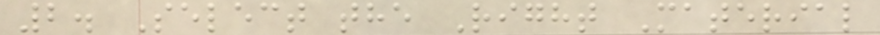2. Select the Right Material
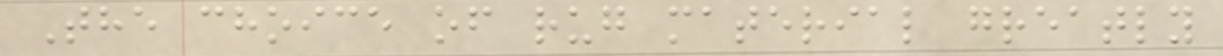The choice of rug material greatly
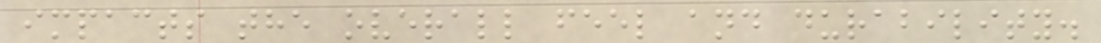impacts the overall feel and durability.
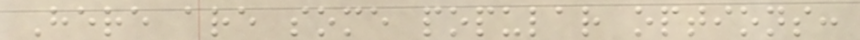Here are some popular options:
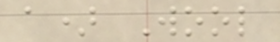a) Wool
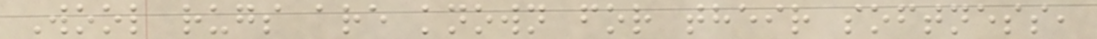Wool rugs are known for their softness,
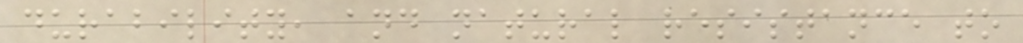durability, and natural resistance to
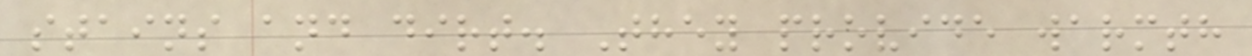stains and dirt. They provide warmth
